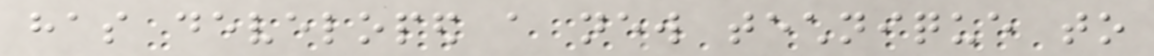has developed a new technique to
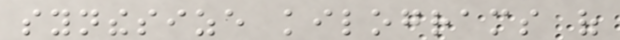synthesize kilograms of
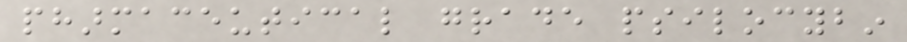pharmaceutical grade psilocybin
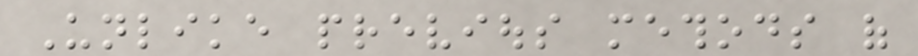Unlike previous methods of
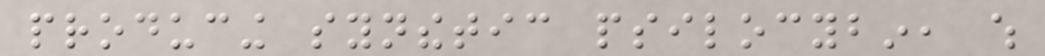producing synthetic psilocybin, which
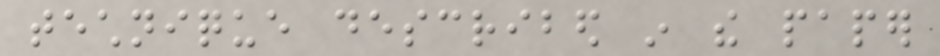technique described in the paper
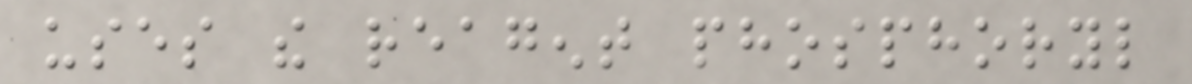uses the reagent phosphoryl
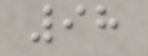98
